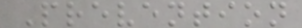Prevention
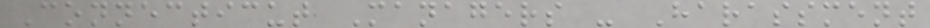Connecticut Managers - Harassment
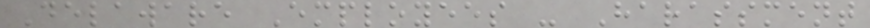Delaware Employees - Harassment
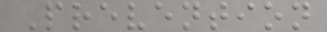Prevention
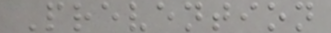Prevention
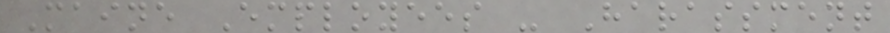Maine Employees - Harassment
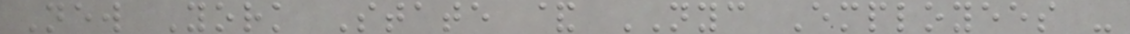New York State & NYC Employees -
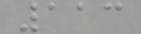113
